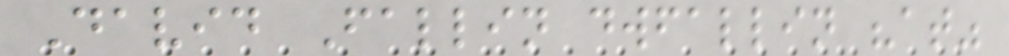David Fallin dwfallin "at"
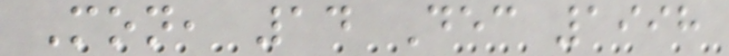Mon, 14 Dec 1998
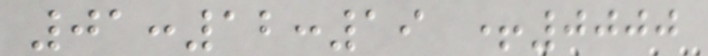01:12:19 +0000
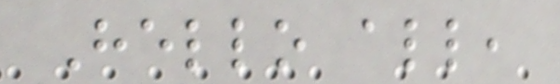Hello all,
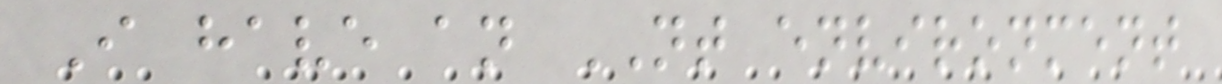I have an NT environment
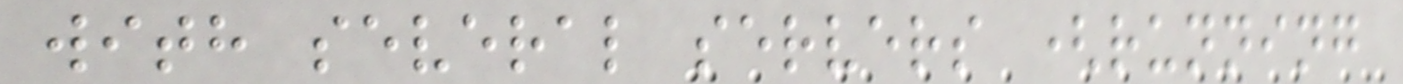with several servers (running
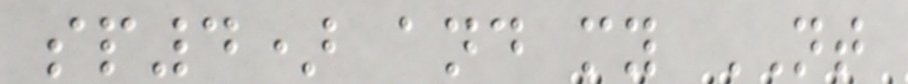sp4) and my NT
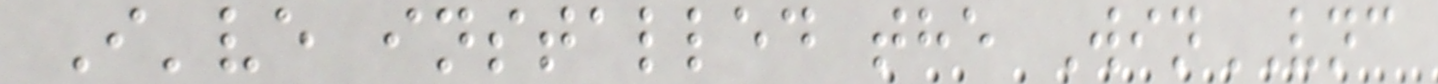I've installed the WinVNC
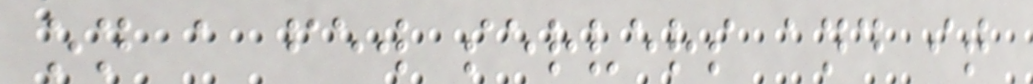on a few servers and it
